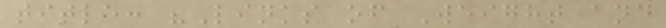title: "Links of Weight and
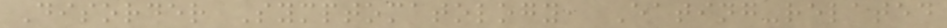Disorder Symptomatology, Eating-related
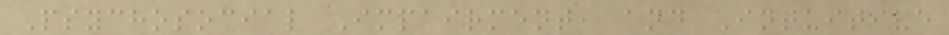Psychosocial Impairment, and Intuitive
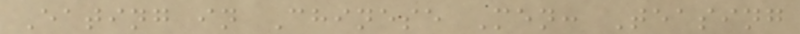Eating in Chinese Men: Teasing
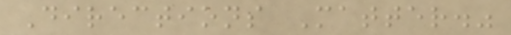Directions Matter."
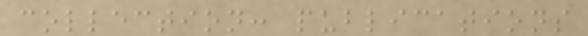collection: publications
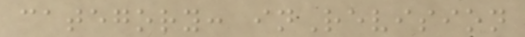category: inRevision
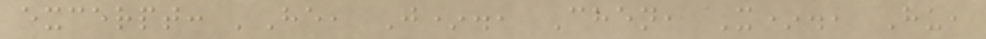excerpt: 'He, J*., Chen, X*., Hu,
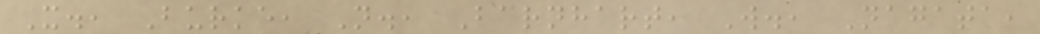X., Burke, N., Barnhart, W., Nagata,
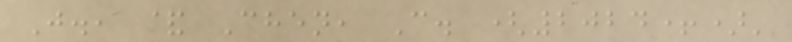J., & Chen, C. (2024+)'
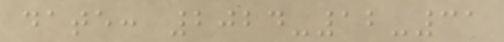date: 2024-12-31
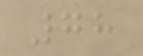78
